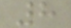8
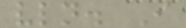vln. I
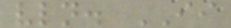vln. II
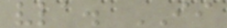vla. II
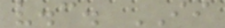v.c. II
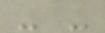- -
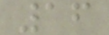16
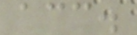acc.
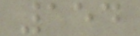154
